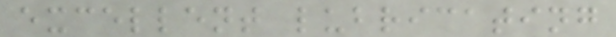excellent lubricating
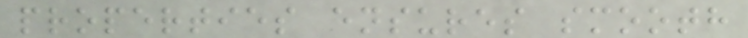properties ensures smooth
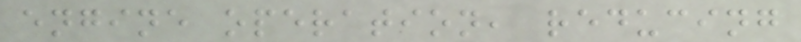engine operation, reducing
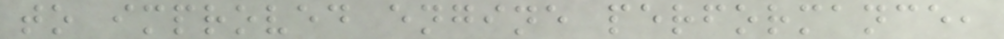to improved engine performance,
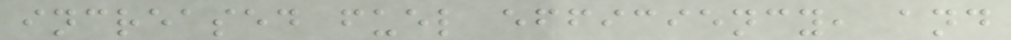increased fuel efficiency, and
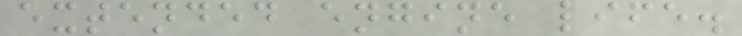extended engine life.
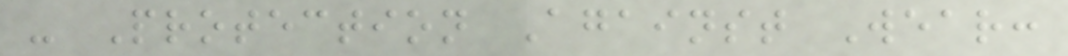- Protection Against Wear:
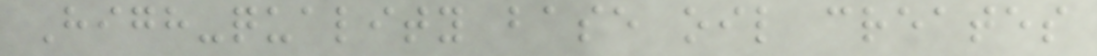High-quality base oil creates
